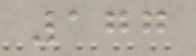177
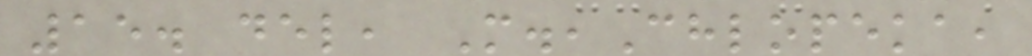15. del, M.,Chlopeka,
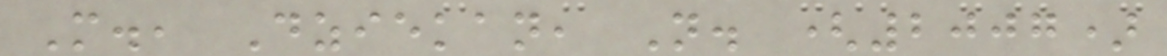M., Dziekan, N. (2007)
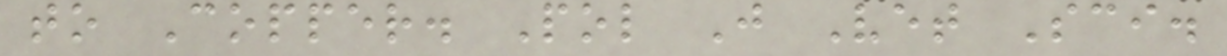to Copper. Pol J Vet Sci.
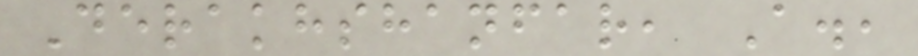Derakhshanfar, A.,
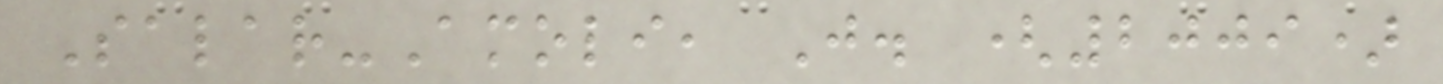Salar-Amoli, J. (2009)
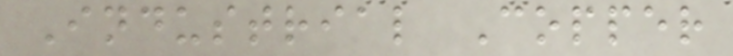Industrial Copper
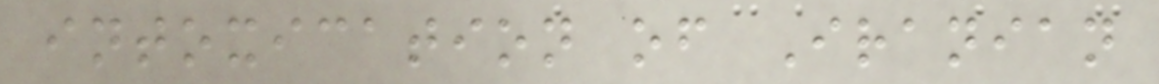intoxication of Iranian
